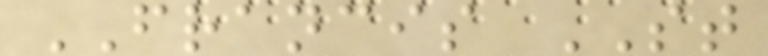FRANCIS ST
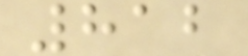812
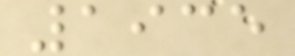1935
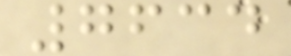7634
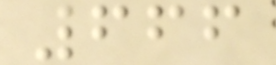666
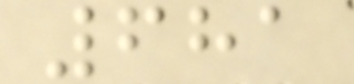681
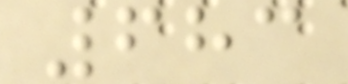683
